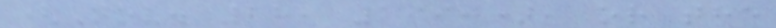(Nov. 28, 1990), or the
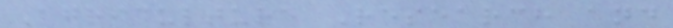Agriculture Research and
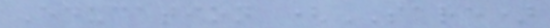Education (SARE)
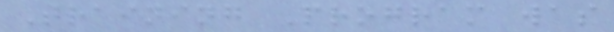Training Program was
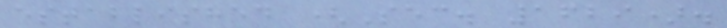established (Sec. 1629).
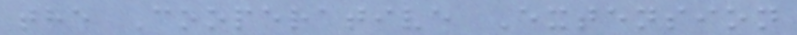the Cooperative Extension
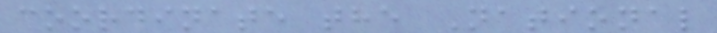coordinate the National
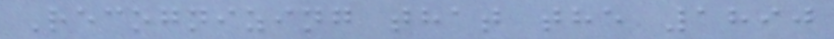Recognizing that the 1890
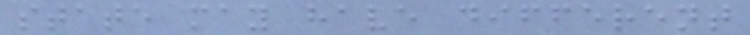state may have different
